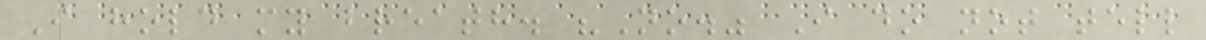I hold my breath. "No." I do not tell
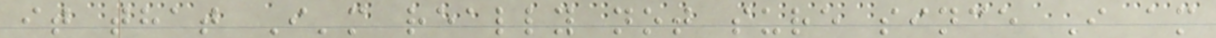it that I'm really not sure since I am
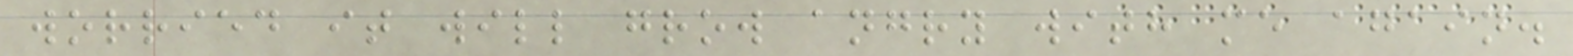worried it will grow angry with me again.
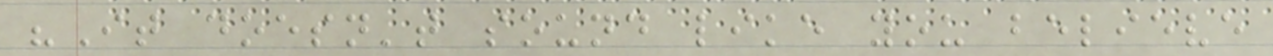"It doesn't sound like you believe
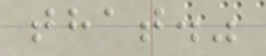that."
